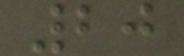20
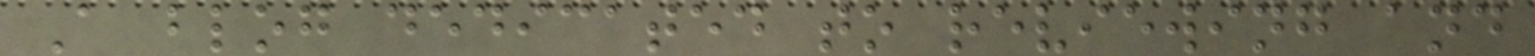A blog dedicated to reviewing and
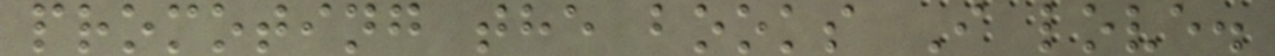promoting the books I love.
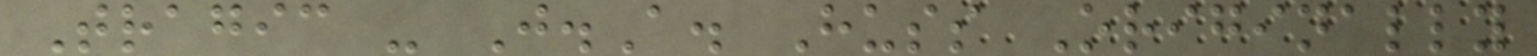Tragic - J.A. Huss Originally
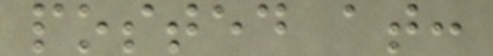posted at:
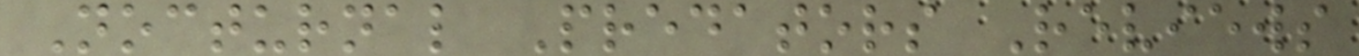Nocturnal Predators Reviews
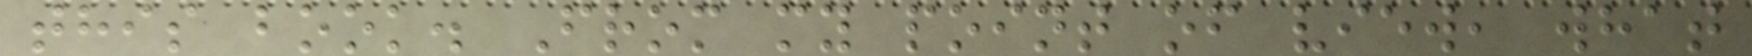this book. From my point of view, what
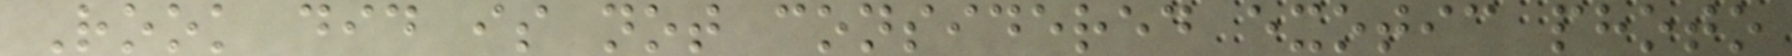Rook did is not considered exotic photo
